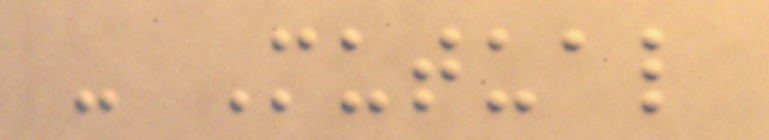- Mutual
